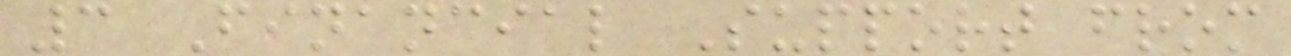3 Financial Support from
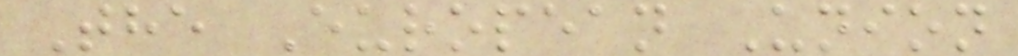The European Union
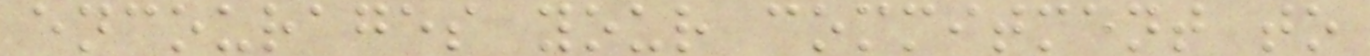encourages your commitment to
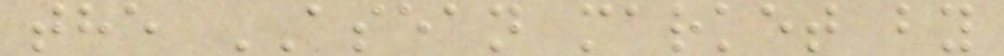the ASEAN market by
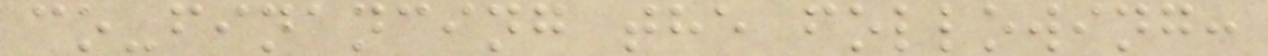co-financing the following:
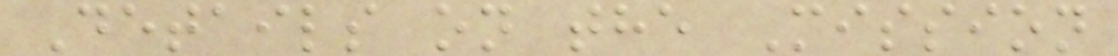Details on the Mission
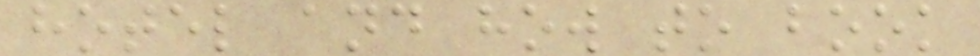hotel and how to book
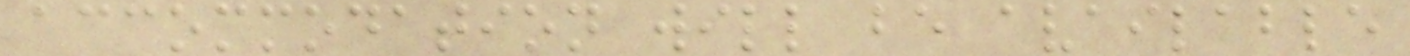accommodation will be available
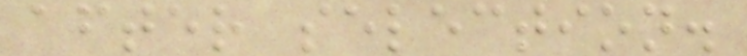after selection.
